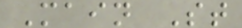Main St
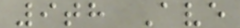9th Ave
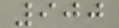900
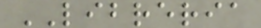LIBRERIA
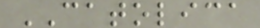CATOLICA
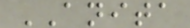ANITA
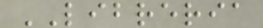LIBRERIA
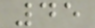45
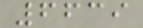6639
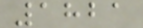1821
